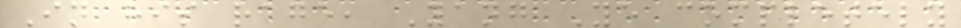In his rage, Yang Ye completely
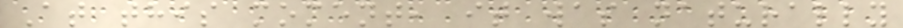At this moment, it was naturally
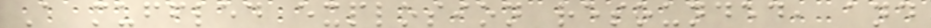A muffled explosion resounded, and
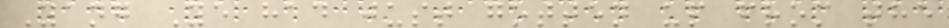Yang Ye had just gotten up from the
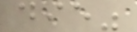die"
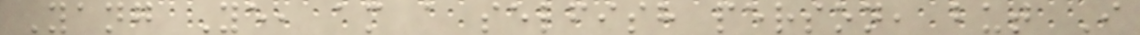Yang Ye, am a selfish person, but I
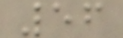56
